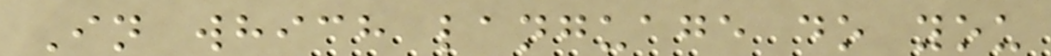In which language do you
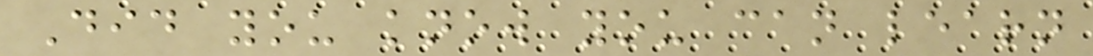Did you know you can learn
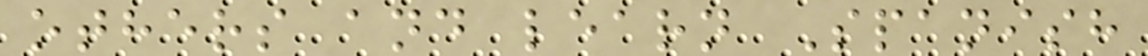others and learn Spanish
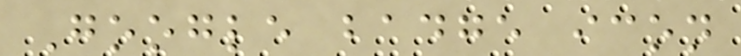Google badge icon
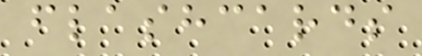flashcards
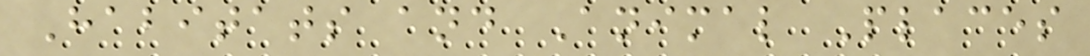Habitats and Animal Places
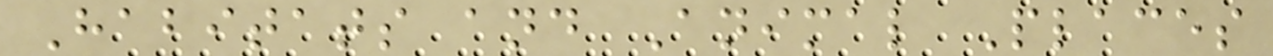Habitats and Animal Places
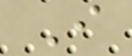I
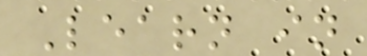Learn in
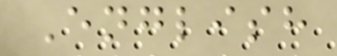English
